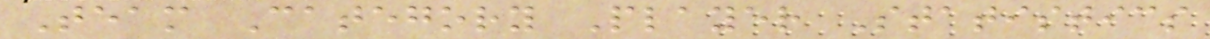Team Category Player Statistics
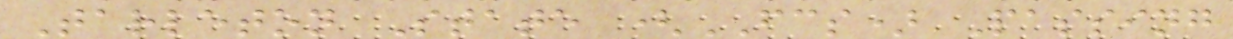Tarleton State (FCS) Passing
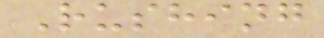Rushing
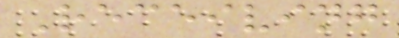Receiving
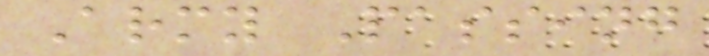Army Passing
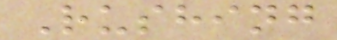Rushing
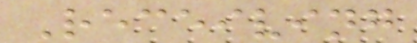Receiving
